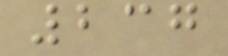237
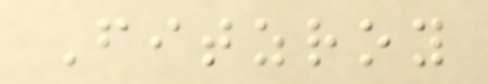Fitzroy
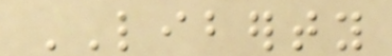LIBERTY
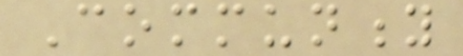Community
